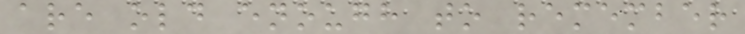are old enough to remember
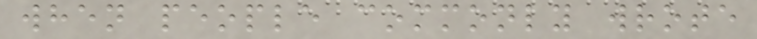when people commonly wrote
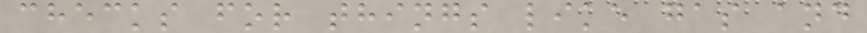checks for things like gas and
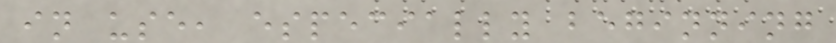in use, especially beginning
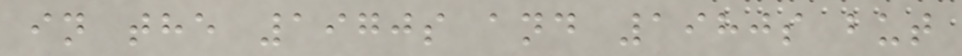in the 1970s and 1980s but
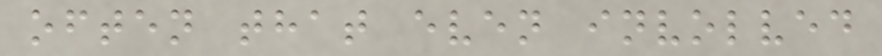often that even involved
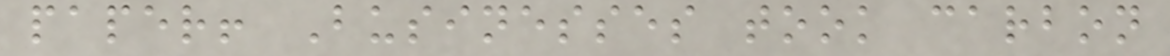paper! Businesses took carbon
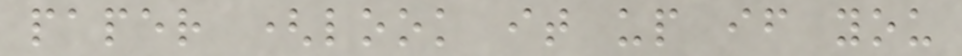paper (look it up if you
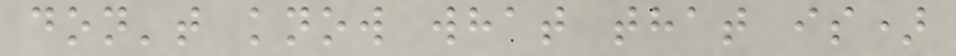don't know what that is)
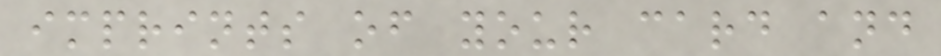imprints of your card and
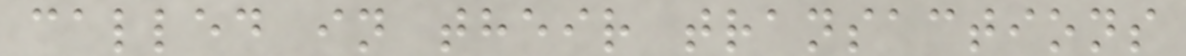called in their transactions
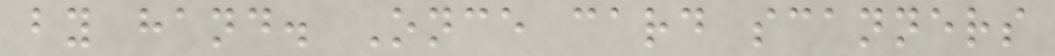by hand. Once card scanners
